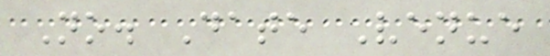No. Date Venue
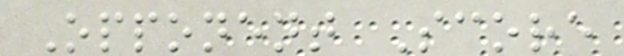Opponent Score
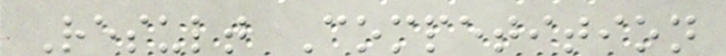Result Competition
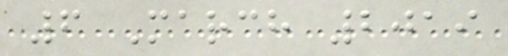6 March 2019
